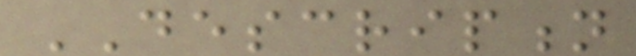DESCRIPTION
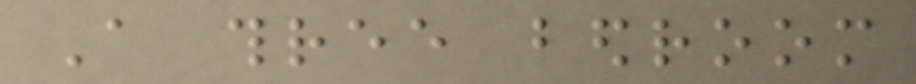A three bedroom
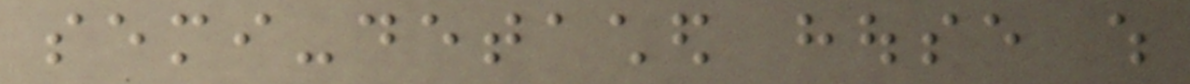semi-detached house which
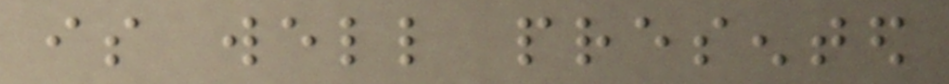is well presented
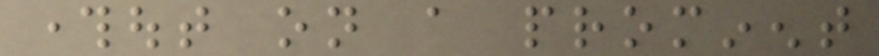throughout on a prominent
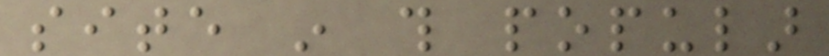site in this popular
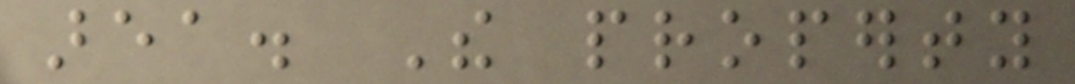area. The property
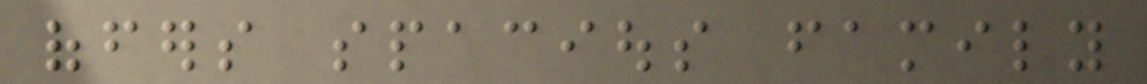offers spacious family
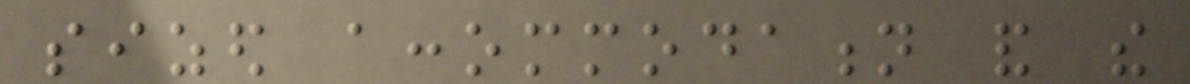sized accommodation and the
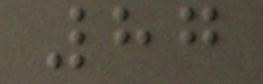87
